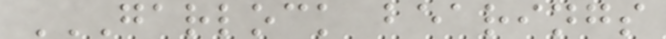GARLOCK BEARINGS
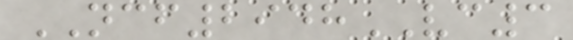NCF2948VC3
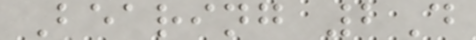Bearing 2D
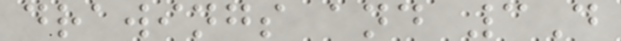drawings and 3D
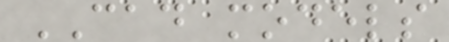CAD models
